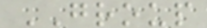GROUP
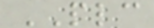PLC
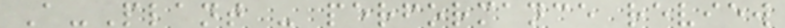A-Plant - performance review
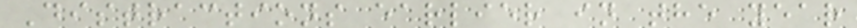Distractions earlier in the year
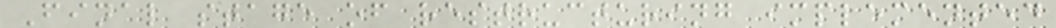Final stage of restructuring implemented
